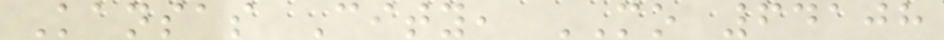Kansas City, MO 64108
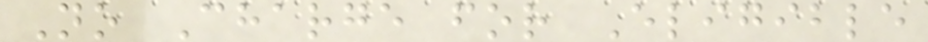No Charge for Eligible
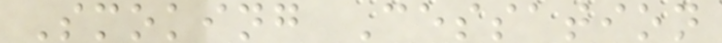Smoking Cessation
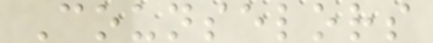Counselors
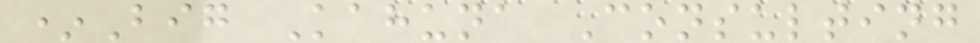*Big Kahuna Consulting
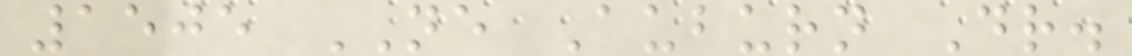1505 NE Auburn Dr.
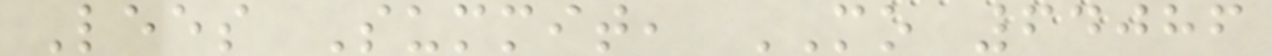Lees Summit, MO 64086
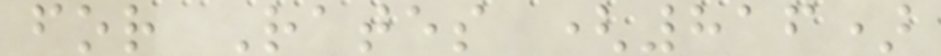for Rates (816)
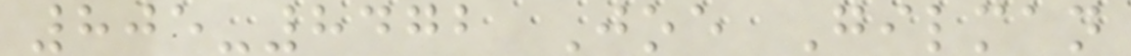805-8472 Joe Gilman
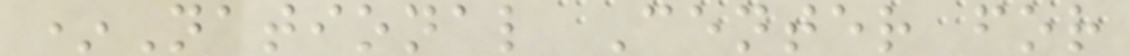*National Center for
